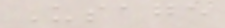Usage
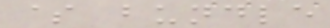$ bundle
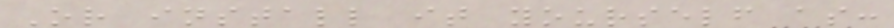Or install it yourself as:
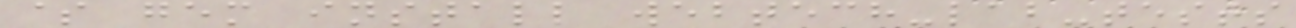$ gem install webtech-lab-tests
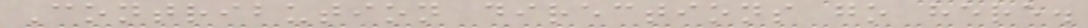Contribution directions go here.
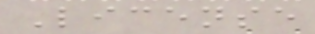License
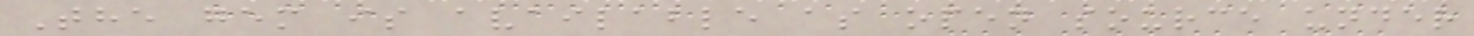The gem is available as open source under
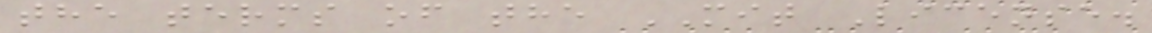the terms of the MIT License.
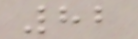82
